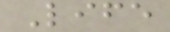Life
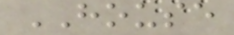HOUSE
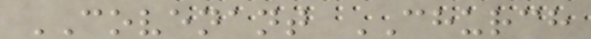COVENANT CHURCH
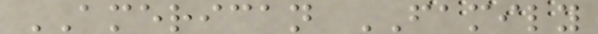AMERICAN FAMILY
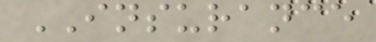INSURANCE
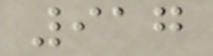917
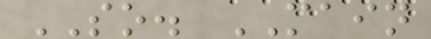SO. MAIN
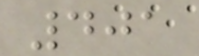401
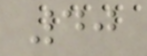40
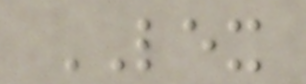LEX
